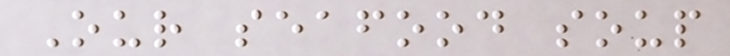Our seafood soup
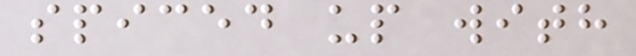spiced up with
